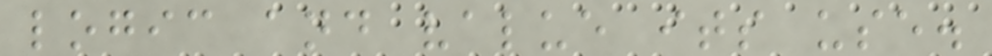logic and value its use.
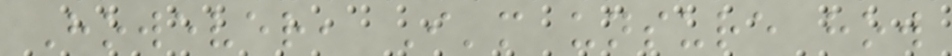However, I'm unsure how
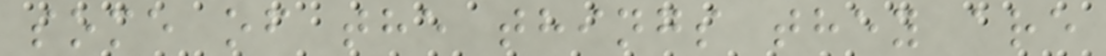some of the things they are
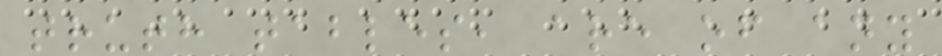truth tables, are of any
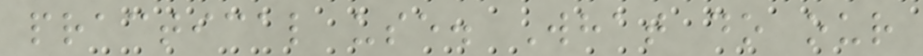practical use. What do our
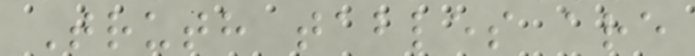Truth tables are
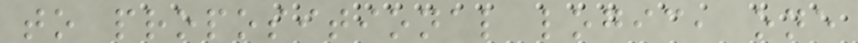to propositional logic, one
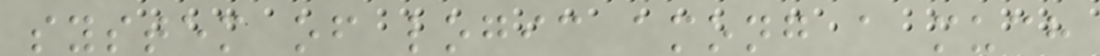system of logic among a much
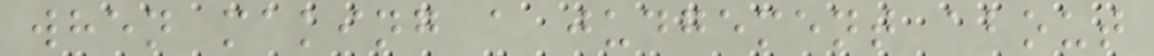when making a judgement about
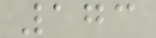173
